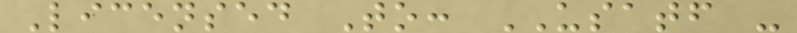Licensed To: USATF -
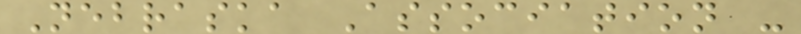Nebraska Association -
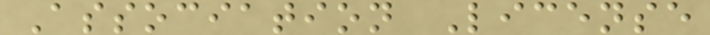Association License
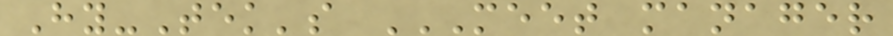Hy-Tek's MEET MANAGER
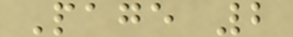Page 2
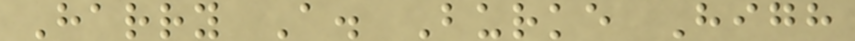Harry A. Burke High
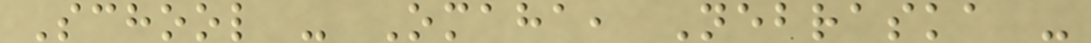School - Omaha, Nebraska -
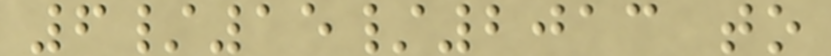6/15/2013 to
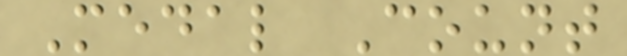Medal Count
